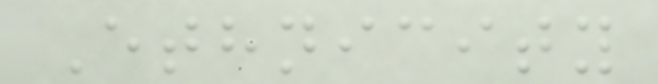Ethnicity
